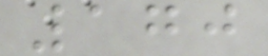170
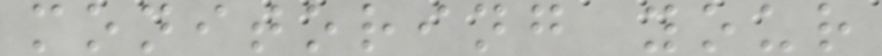monitoring your
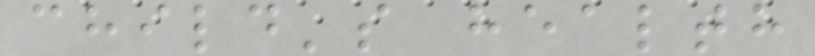child's health
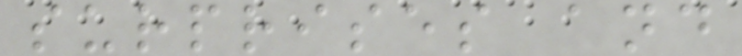surprises and
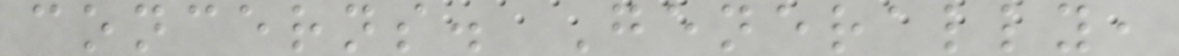concerns. Generally,
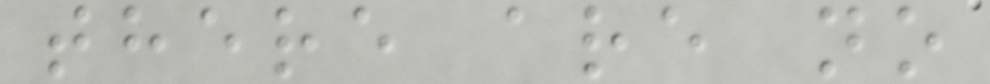there are no
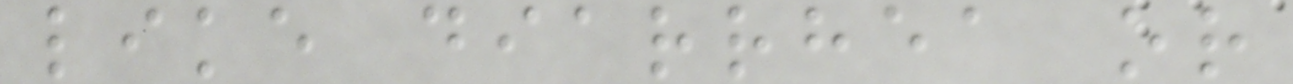like diarrhea or
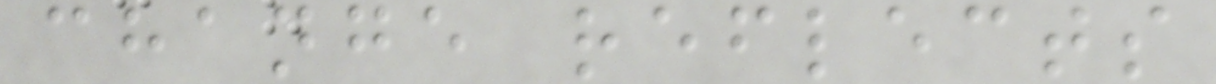change reflects
